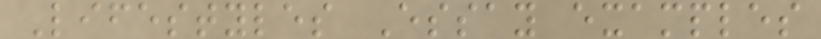Lifestyles Essay examples
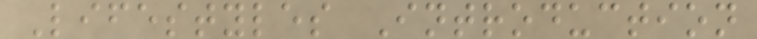Lifestyles Introduction
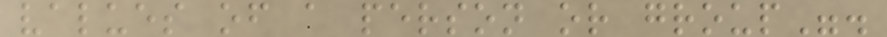values of a person or group".
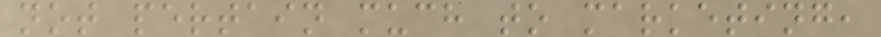not pertain much to marketing,
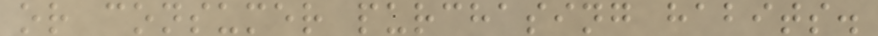or consumer purchasing habits.
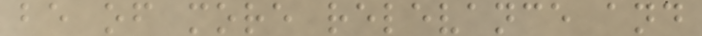be of more relevance and
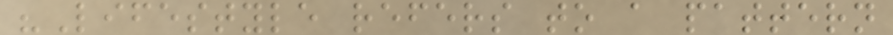"Lifestyle refers to a pattern
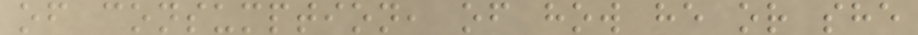of consumption, of how he or she
